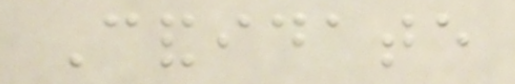Candidate
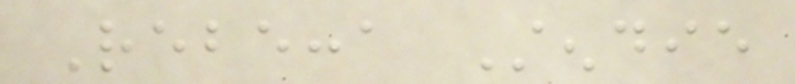Rebecca Stendie
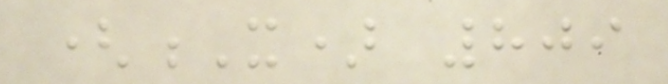(X) 809
